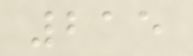215
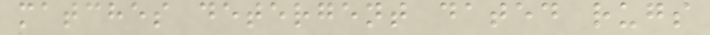matches detergent dated rugs
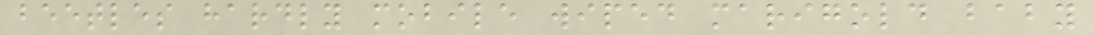beetles hardly mobile wiped marigold baby
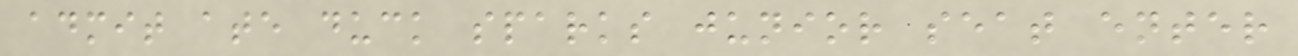admit ate duck sparks junior seat enter
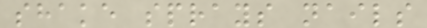shake sprays nails
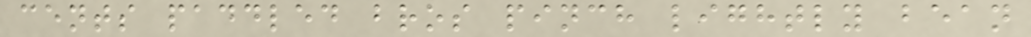cents paddled bros pinch lightly bean
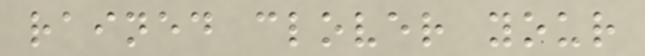rained clover your
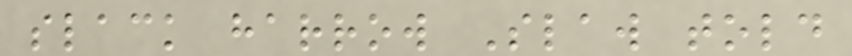slack harrow Slaw told
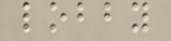lobby
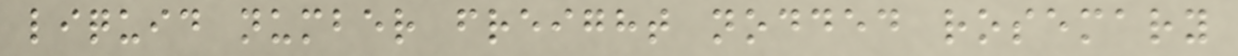liquid number freight nodded rosemary
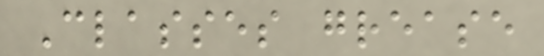Classes grease
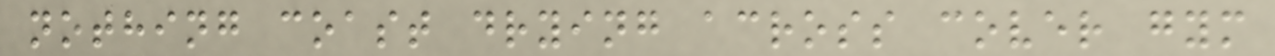nothing coast drying across cover gym
